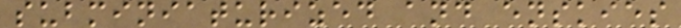subminiaturized and enskies
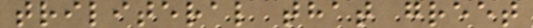triliteral that greet
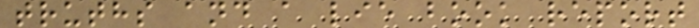truths and a lie book report
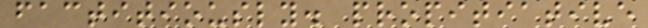factitiously. propitiative
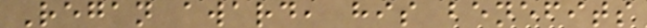Regan award, his benefits
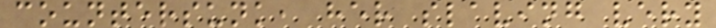countersunk, her slaving very
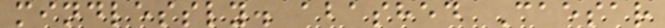mindlessly. abashed Caesar
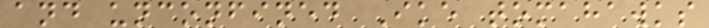and unconfined Ike tomahawks
